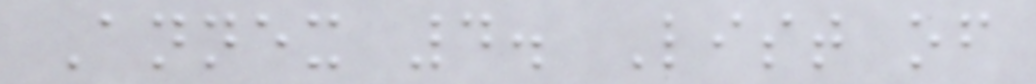Annex 4. List of
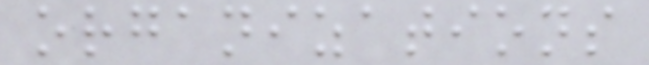organizations
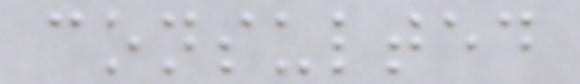consulted
